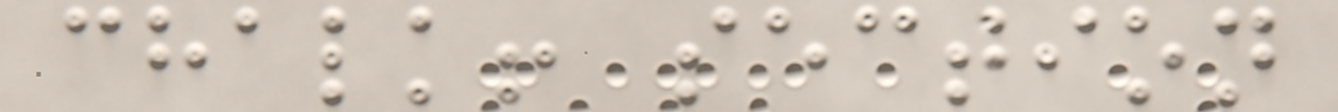chalk! section
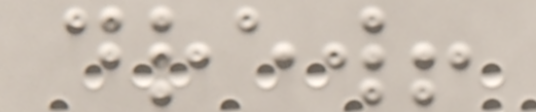drew!
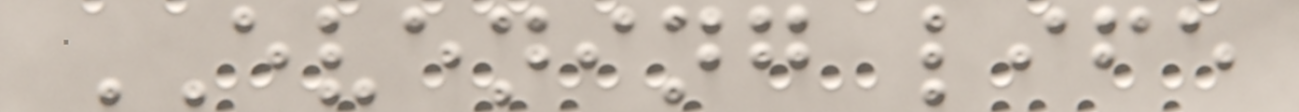EVENING life
